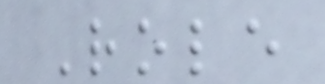Role
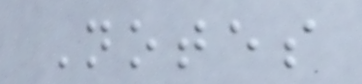Notes
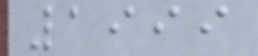1999
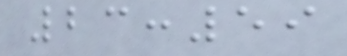23:59
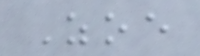Zoe
